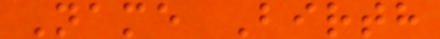Name Birth
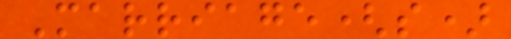Marriage(s)
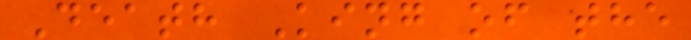Death King of the
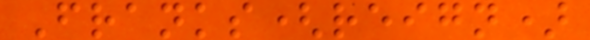Franks(reign)
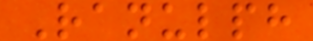Ranulph
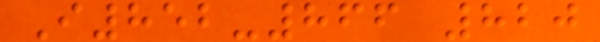I852-866 820
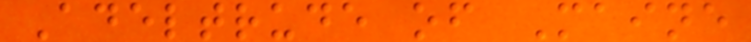Adeltrude of Maine
